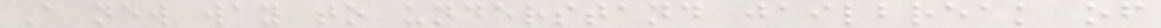A new way to understand jailbreak of
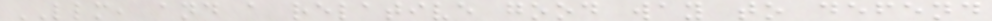LLM, and a relative good way to defend
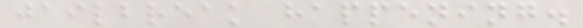jailbreak happening.
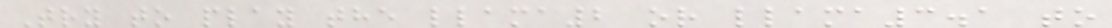Try to play the llama2 or llama3.1 to
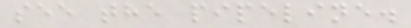see the pipeline.
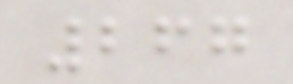267
